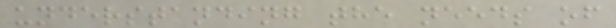understanding the needs of
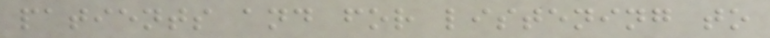patients and for listening to
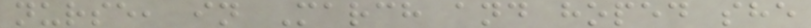nurse, in March and hoped she
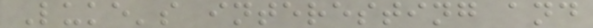Luke's interesting and
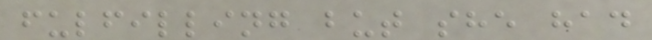fulfilling but she had
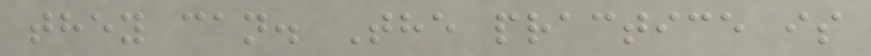they can. The practice is
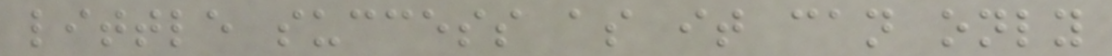little success as it can only
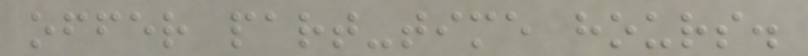offer part-time hours.
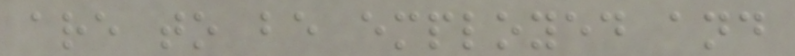are to be employed and
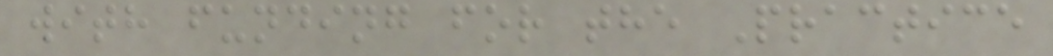with funding for the Practice
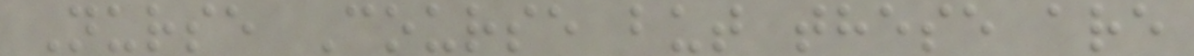Nurse Course but these are
